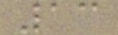13
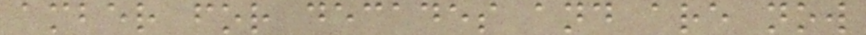amber for decades and are now
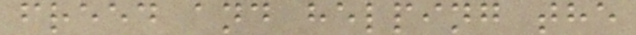freed and helping the
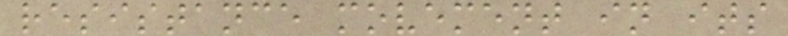resistance movement in its
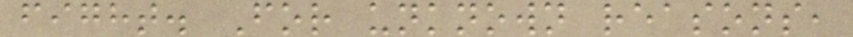fight. For unknown reasons,
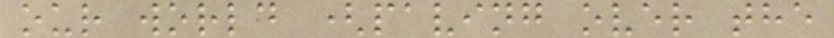our world (paving over the
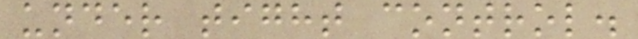under tight control.
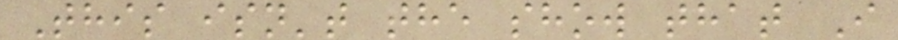This isn't the show that I
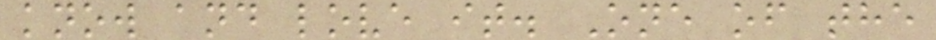know and love it. One of the
